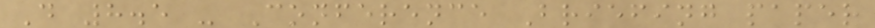D 8.5 - Conference Briefing paper
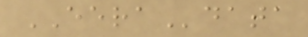EERAdata
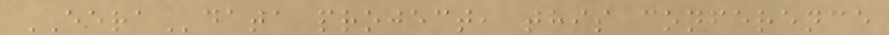EERAdata project, this conference
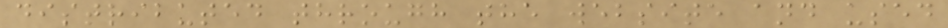distributed through the website and used
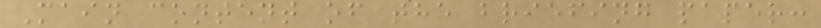Main content of the briefing paper:
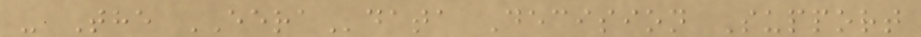- The EERAdata Decision Support
